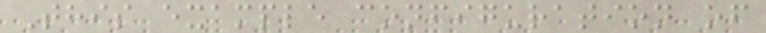This example configuration of
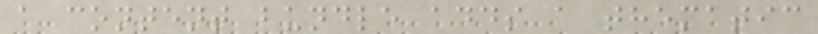a content bundle adds a thematic
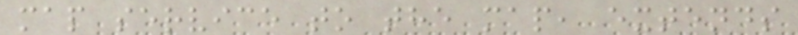map service to the map, extends
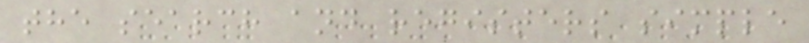the search and registers simple
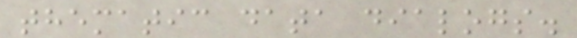thematic data dialogs.
